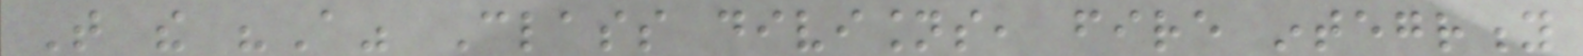That the "A" Class divisions, fire integrity
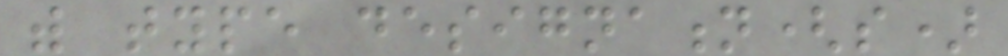with type designation(s)
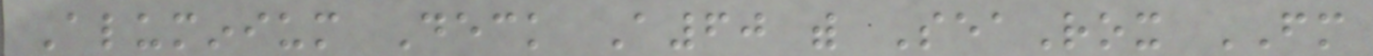Aluminium Deck A60 with SeaRox FM
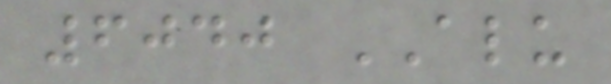6040 ALU
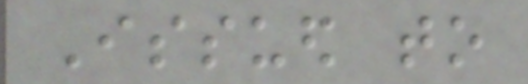Issued to
